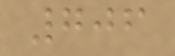706
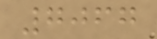7067
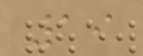19
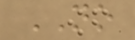NO
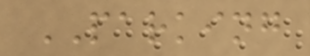PARKING
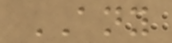ANY
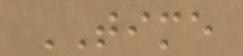TIME
